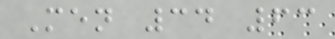Men 34 63
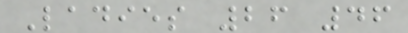Ladies 26 46
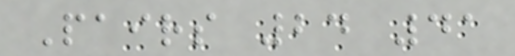Pairs 24 41
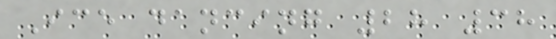Ice dancing 28 38
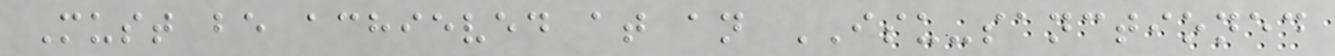Must be achieved at an ISU-sanctioned
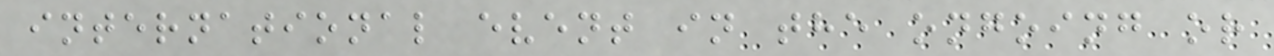international event in the ongoing or
